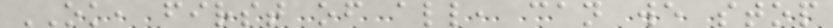OK, first of all, can we stop
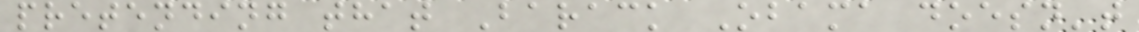pretending that Barack Obama doesn't
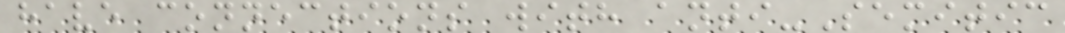have connections with anti-Semitic
